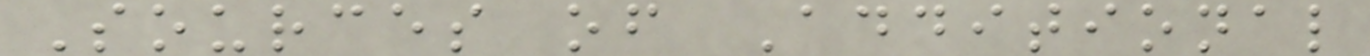Sources of Additional
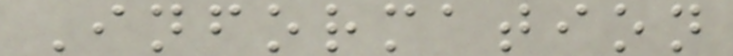Information
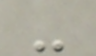-
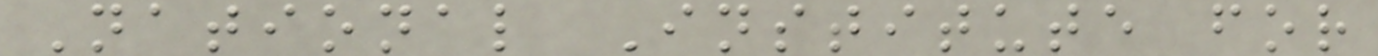National Institute for
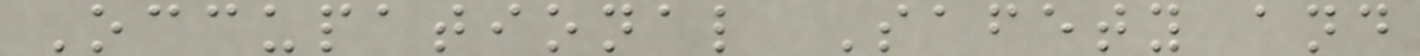Occupational Safety and
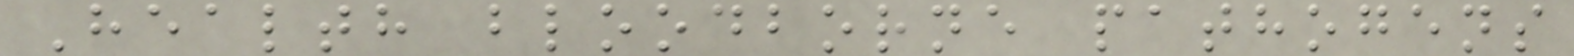Health bloodborne pathogens
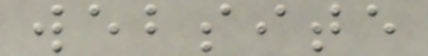website
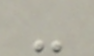-
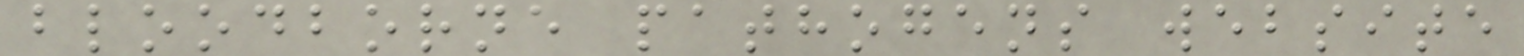bloodborne pathogens website
